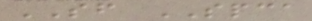SF SPCA
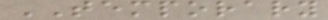TEMPORARY
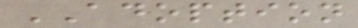ADOPTION
